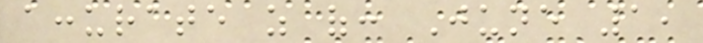accurate as of: June 1,
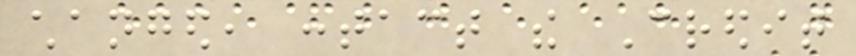changed, contact the Credit
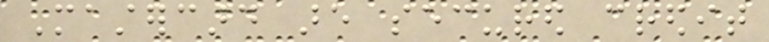Mastercard are secured credit
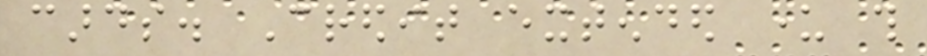cards. Credit extended under this
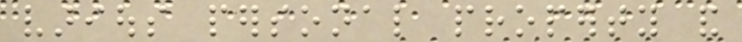various personal property and
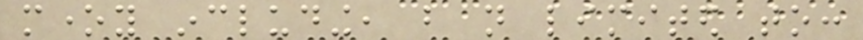money including, but not limited to:
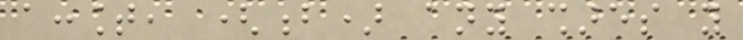account, (b) any shares you
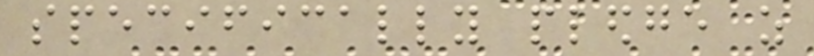specifically pledge as
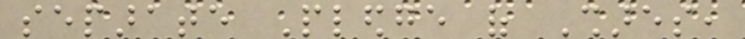separate Pledge of Shares,
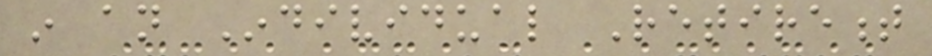in an Individual Retirement
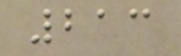213
